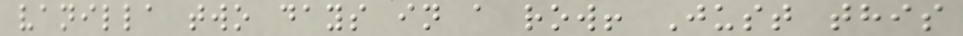vanilla two days in a row! Just this
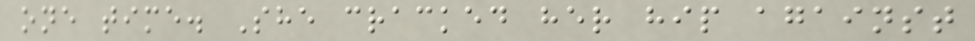one time. She cracked her hip against
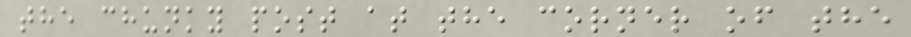the chunky post at the corner of the
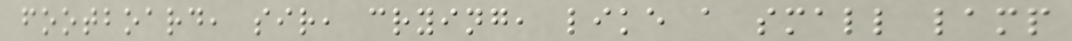footboard, sir, crying, like a small lamp
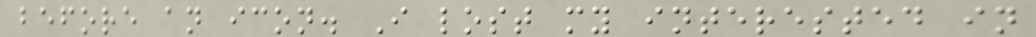before an icon. I lost my interested in
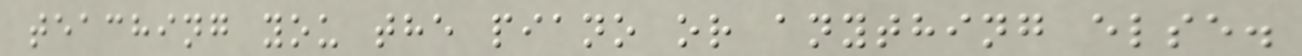teaching you the piano or anything else.
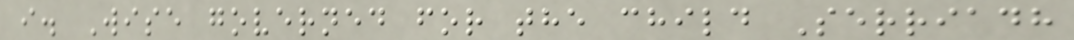i. Wise governed for the child Serriadh
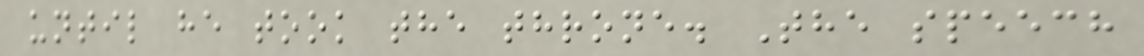until he took the throne. The speech
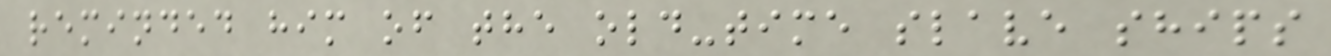reminded him of the old-time slave ships
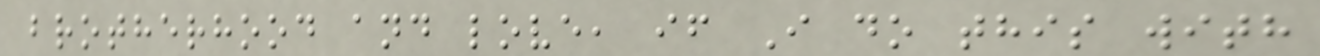brotherhood and love, if I do this with
